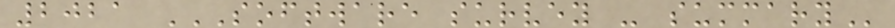2021 SOFTWARE SURVEY - SUMMARY
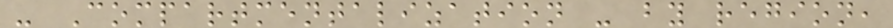- Compartmentalization - by region,
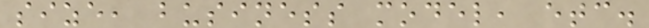size, business model, etc.
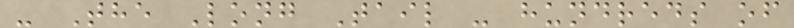- The Long Tail - hundreds of
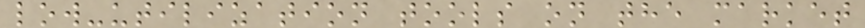low-utilization tools on the market
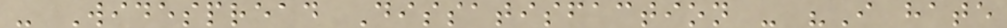- Widespread Dissatisfaction - "I hate
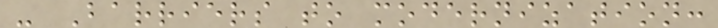- Barriers to modernization:
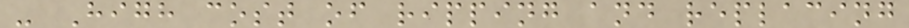- High cost of ripping and replacing
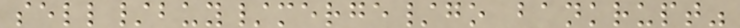sell/buy/merge/go bankrupt"
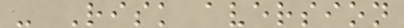- Risk aversion
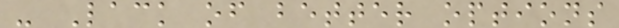- Lack of better options
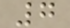7
